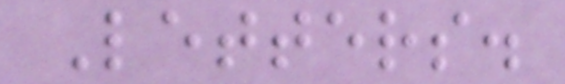Letters.
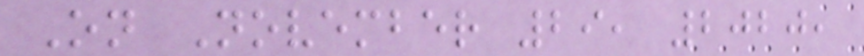On November 29, 2020,
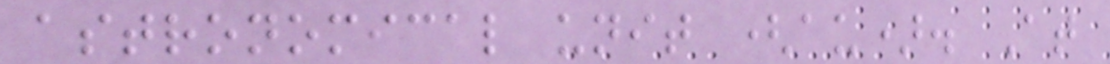astronomical unit (au). At
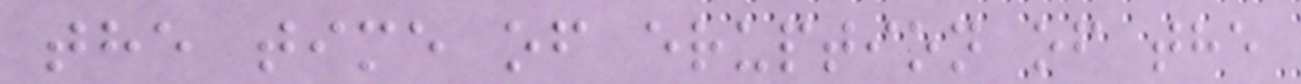the time of eruption of the
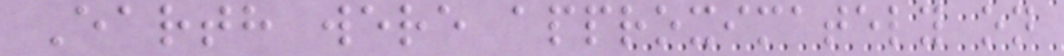Earth were approximately on
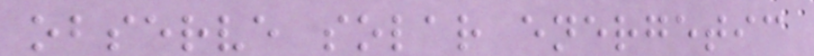observe solar energetic
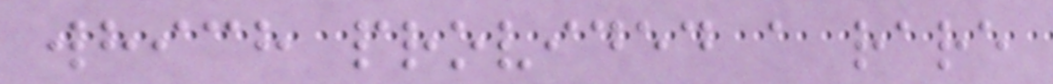which provided a rare
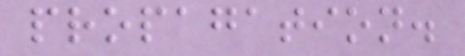propagation.
